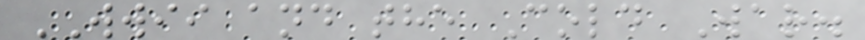WWII and the Cold War.
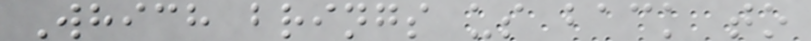Which brings us back to
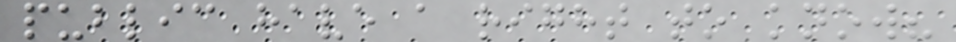public have a right to know?
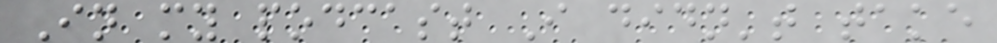In my podcast I didn't take
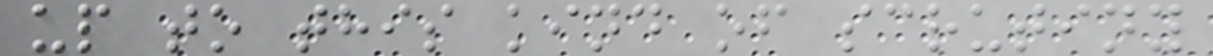up to this kind of scrutiny
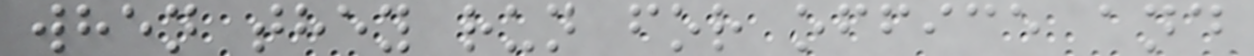when they run for office and
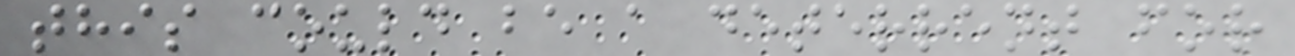this could be a deterrent for
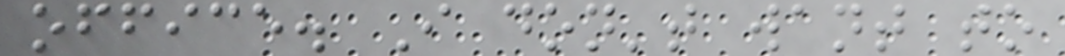office. I don't want to
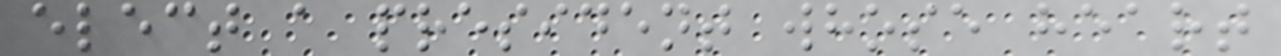elect a president whose heart
